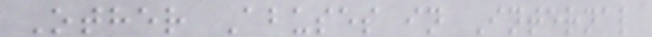Other Abuses in Internal
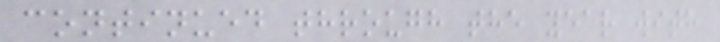continued through the year with
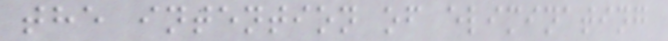the intention of eliminating
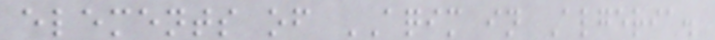elements of AQIM in Algeria.
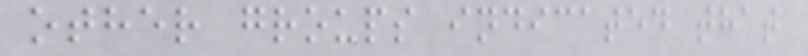other groups indicated that
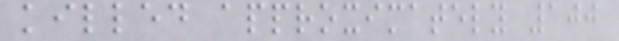killed approximately 100
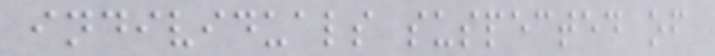individuals suspected of
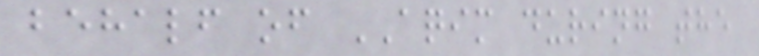behalf of AQIM during the
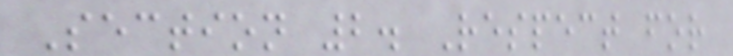Section 2. Respect for
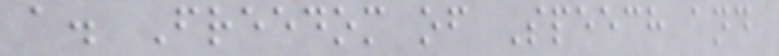a. Freedom of Speech and
